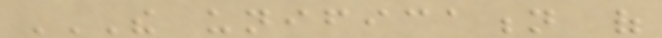THE UNIFICATION OF
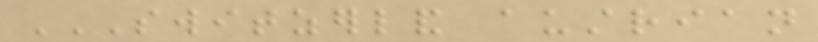SWITZERLAND AUSTRIAN
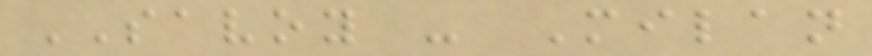SAVOY - Milan
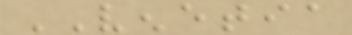VENETIA
